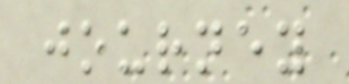journey
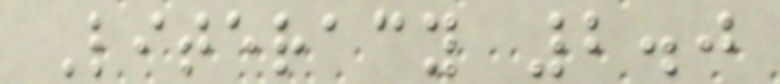Literacy 2.0
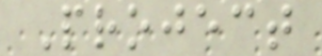Project
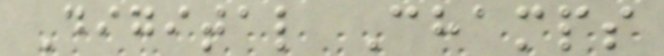Digital Champs
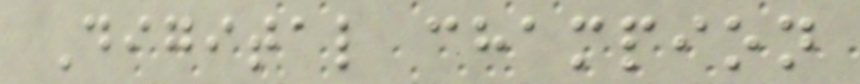Digital champion
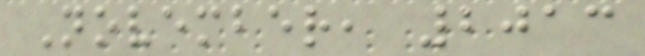November, 2013
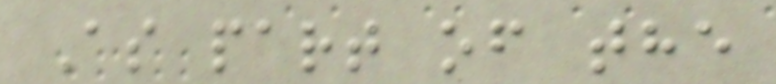As part of the
